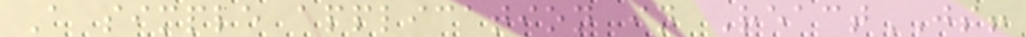A simple application in ReactJS!
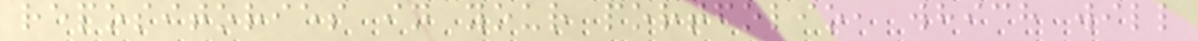repositories in your portfolio, which will
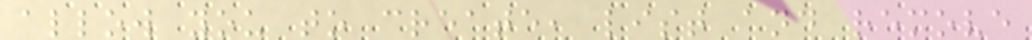allow you to create, list and remove
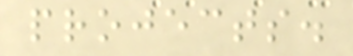projects.
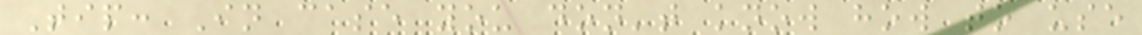Tip: In case you don't know how to use
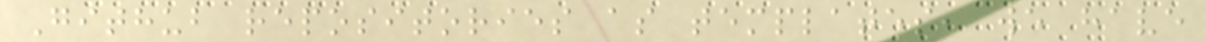Github repositories as templates, we have
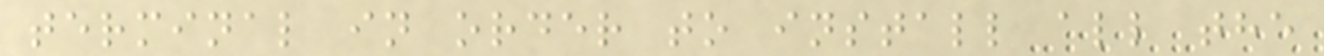terminal in order to install all the
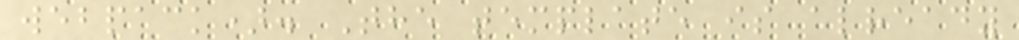webpack). The template is already
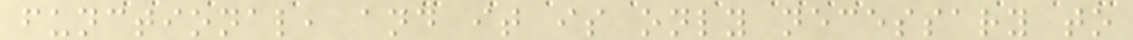functional, and it is only necessary to
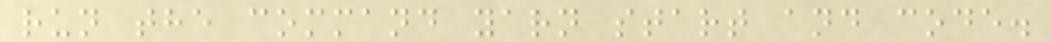run the command yarn start and code.
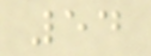54
